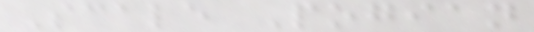Scale Pogian
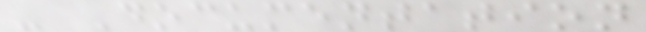- Documentation
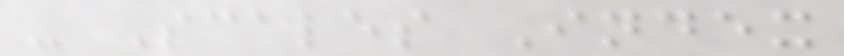- Scales Index
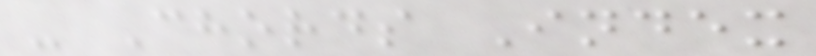- Chords Index
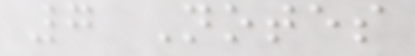7 Notes
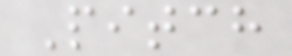Pitch
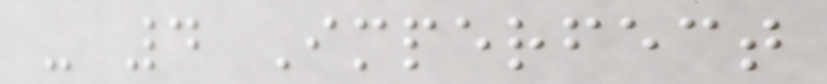- 4 Imperfect
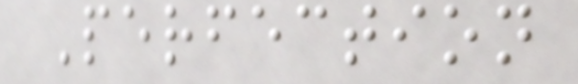Perfection
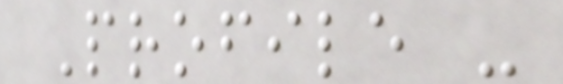Profile -
